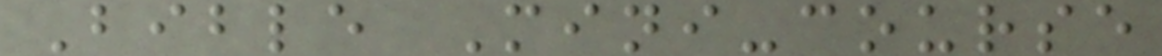Bible Mini-course
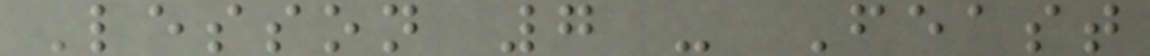Lesson 7 - Feast
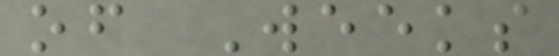of Weeks
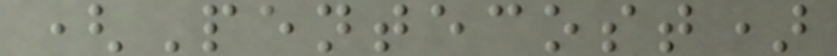(Pentecost)
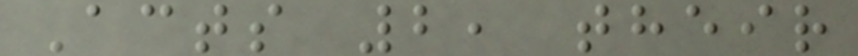Acts 2, their
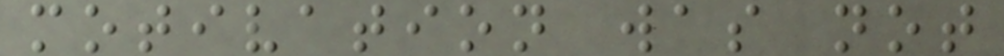motivation was not
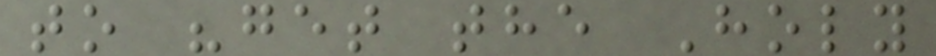to "get the Holy
